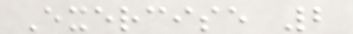Exercise 2
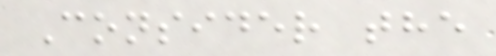Consider the
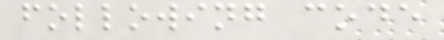following code
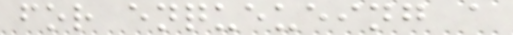for enqueueing a
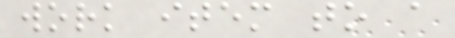work item to a
